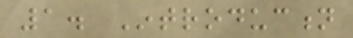1. Introduction
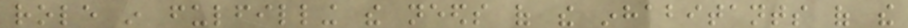role in fulfilling the needs of the inhabitants of the
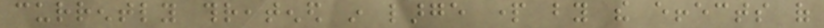currently threatened in large part by the effects of
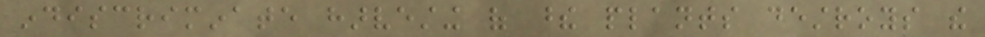indiscriminate harvesting of these plants destroys the
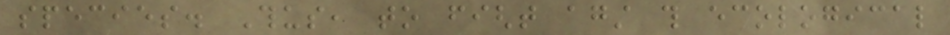species. Thus, to fight against this ecological
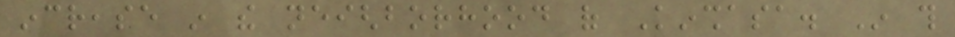increase in the neighborhood of Kinshasa. In this
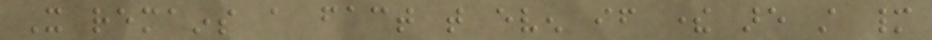It remains a fact that even if there are still many
